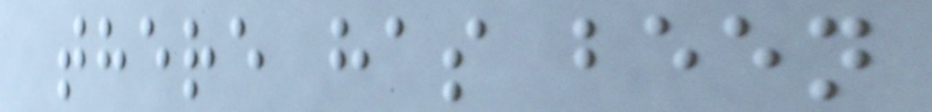there has been
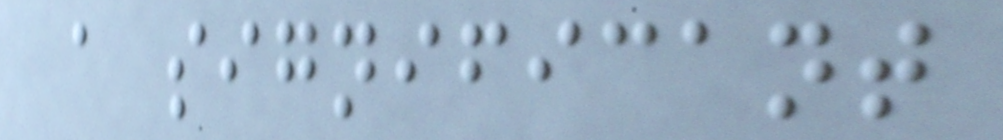a significant
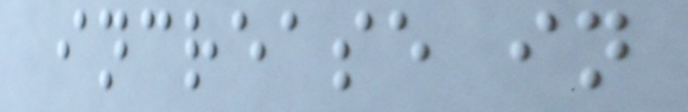increase in
